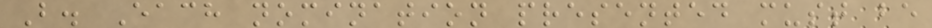B. Each nomination presented must be
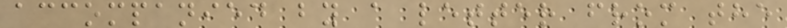accompanied by a letter from the
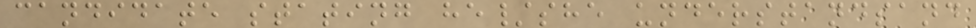candidate stating he/she understandsand
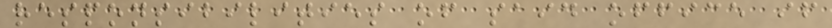responsibilities of said office if
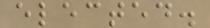elected.
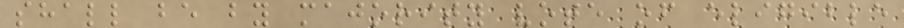shall be by majority vote of eligible
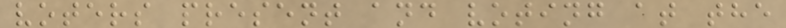voters present and voting at the
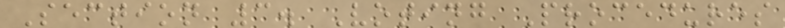Section 3. Voting Procedures
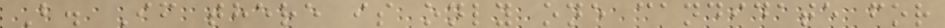B. If there is only one candidate for
